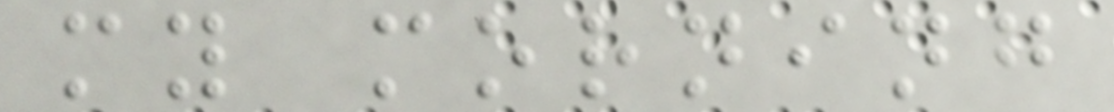my morning
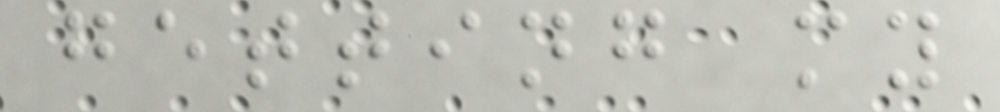getting my
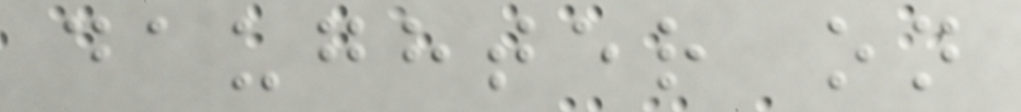daughter on
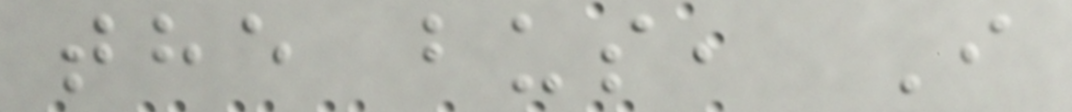the bus, I
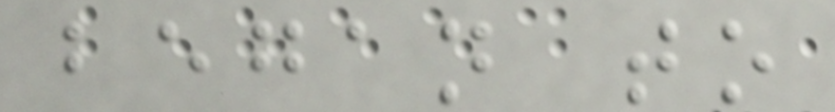began to
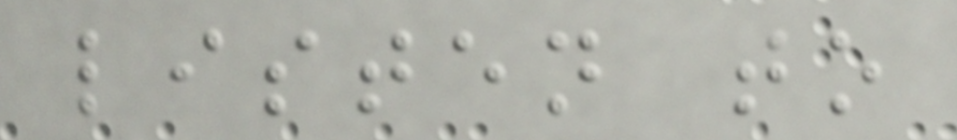listen to
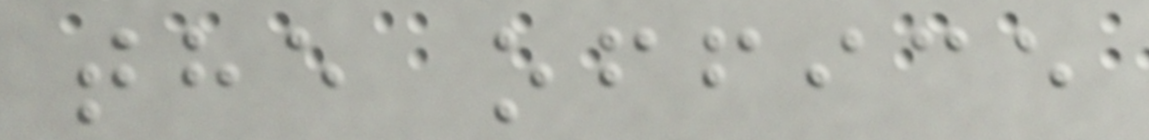the office
